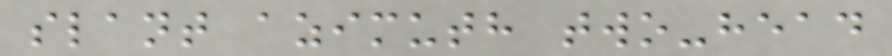slant azimuth two-head
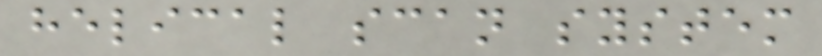helical scan system
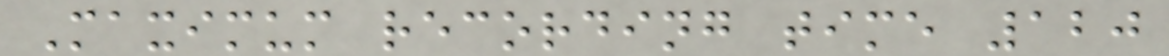Maximum recording time 120
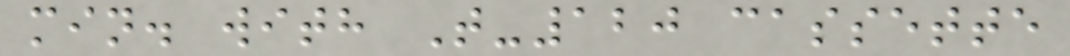min. with T-120 cassette
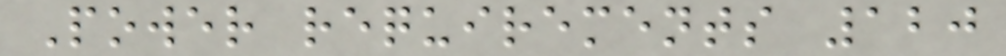Power requirements 120
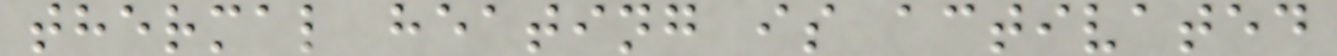thermal heating is activated
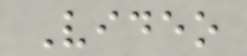Video
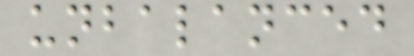unbalanced
